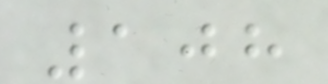108
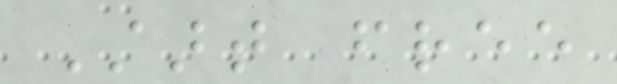Start free
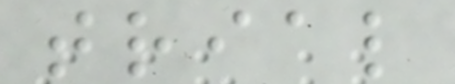trial
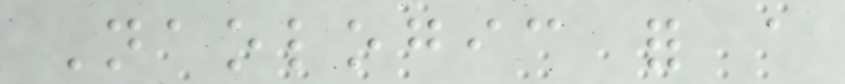Naologic for a
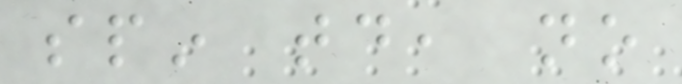spin today, no
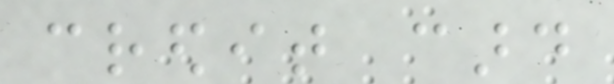credit card
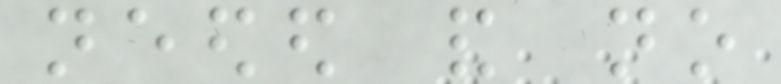needed and no
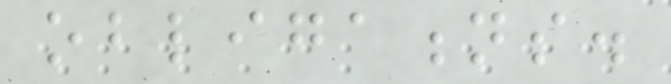obligations.
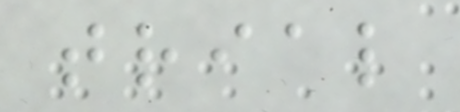trial
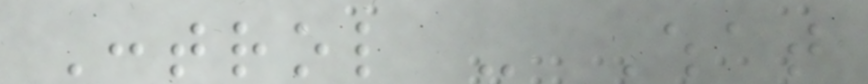Control - What
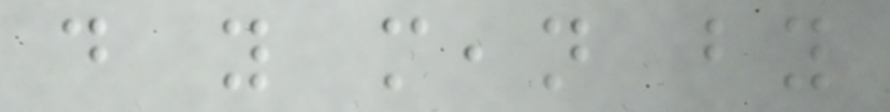do you mean by
